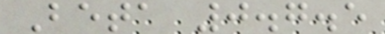Beta 0.7.5
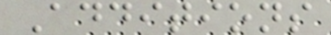Additions
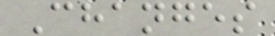Changes
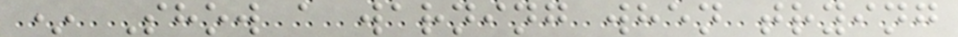* Show a warning when trying
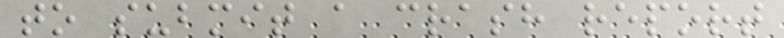to submit a crash report
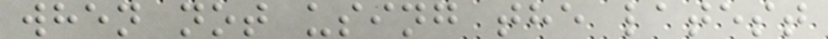when not using the latest
